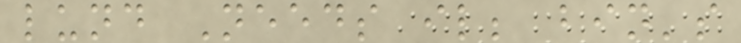lund Needs il; bin's
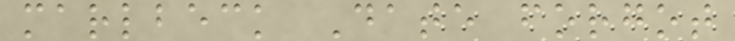marlbeck Date forgot
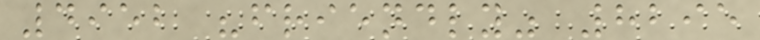4952 "friendly" 8295
